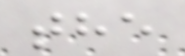the
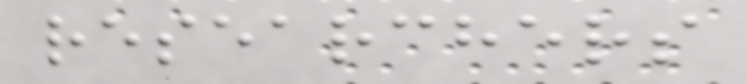researchers
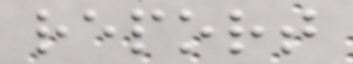report
